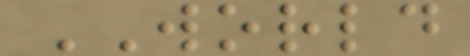WORLD
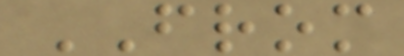FROM
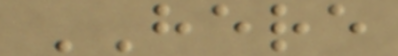HERE
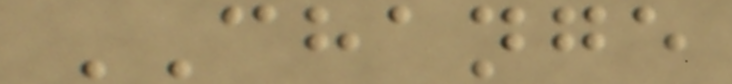CHANGE
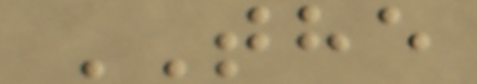THE
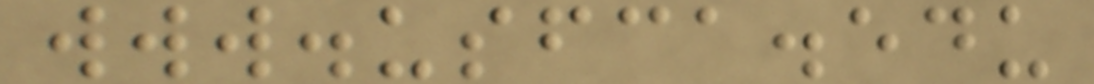www.usfca.edu
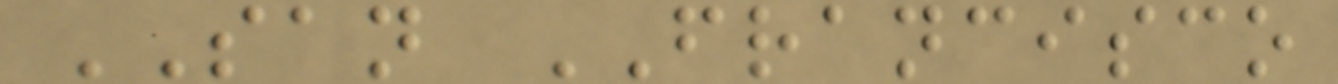SAN FRANCISCO
